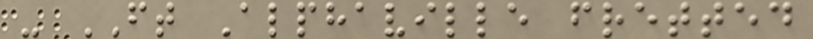- FT Alphaville fretted
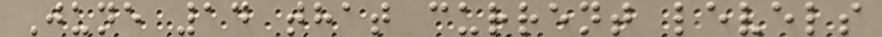June 14 that current levels
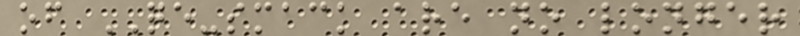of QE-smack are no longer
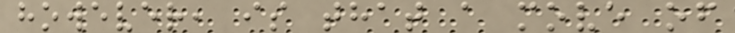however, is that a move of
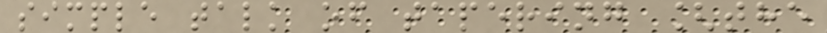simple talk of tapering [the
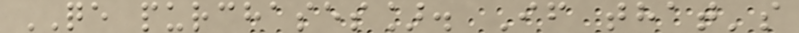QE purchases]. If that's
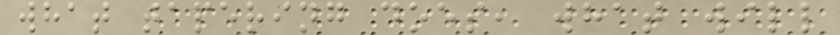what tapering does, what will
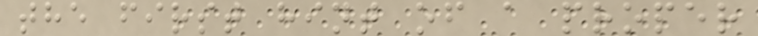the first hint of a proper
